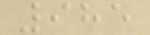985
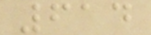614
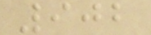902
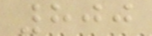800
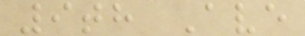9th Ave
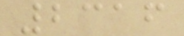2316
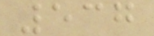537
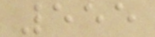555
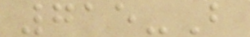715-B
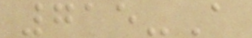715-A
